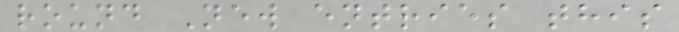round New entries this
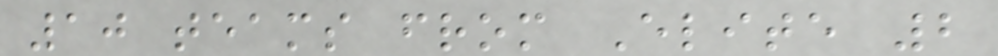10 teams from Elite 2
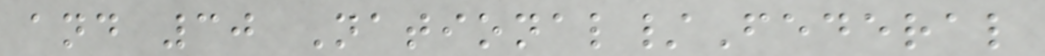and 30 National/Federal
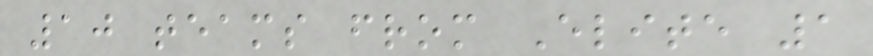10 teams from Elite 1
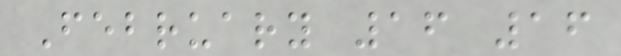February 16 16
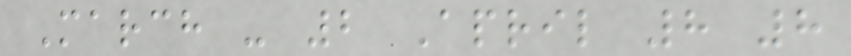March - 2 April 8 8
